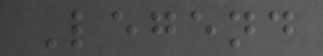Legend
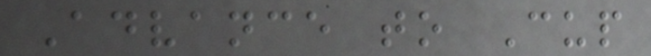Advance to Cup
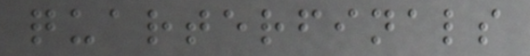quarterfinals
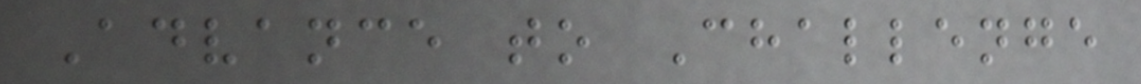Advance to Challenge
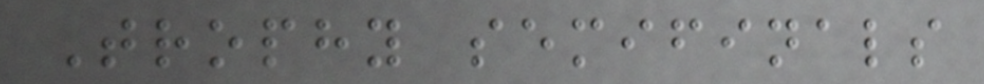Trophy semifinals
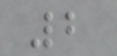2
